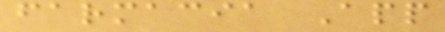farmacia App
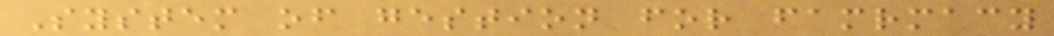System of gestion for famrmacy
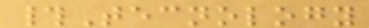#Tecnology
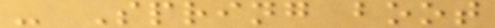- Spring boot
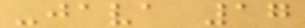-java 17
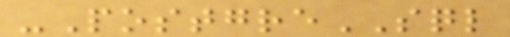-PostgreSQL
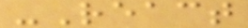-React
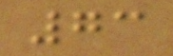73
